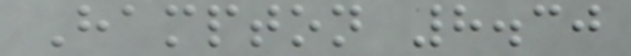Hampton 8.30
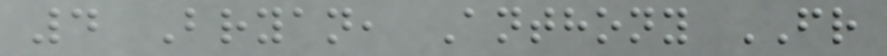4 Bryan, Anthony FR
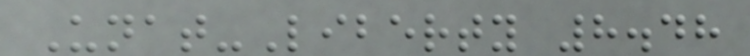Unat-Liberty 8.48
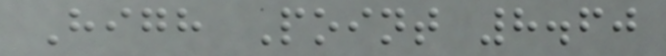High Point 8.60
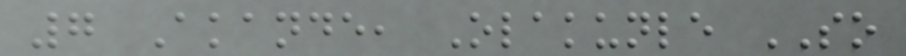7 Akande, Olakunle SO
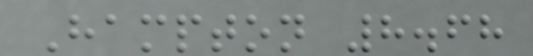Hampton 8.68
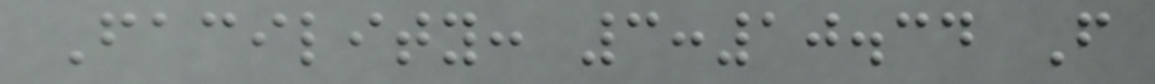Facility: 3:10.34 F
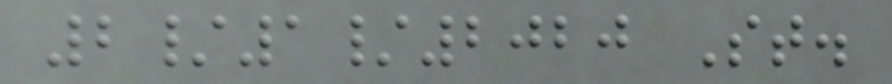2/1/2020 St.
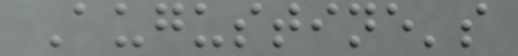Augustine's
